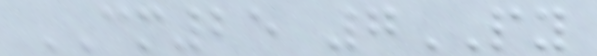CM25 7PY
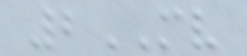2MV
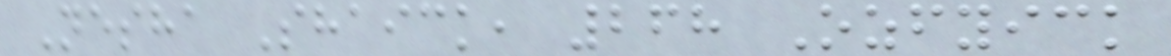Nesha Shaick, 268 Ozfyick
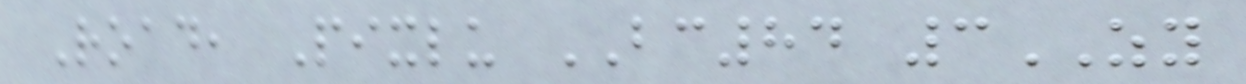Road, Pixlu BC84 3ZY
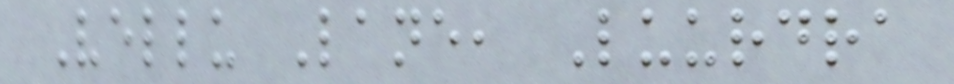Vellu Lane, Luurdra
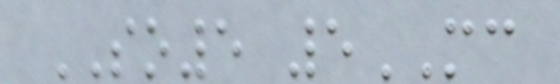SO5 5MC
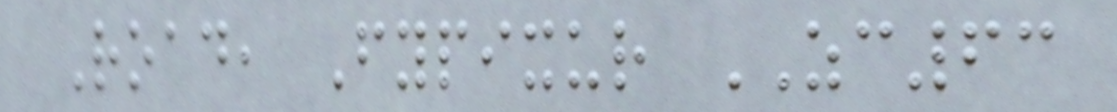Road, Fypixur ZC63
